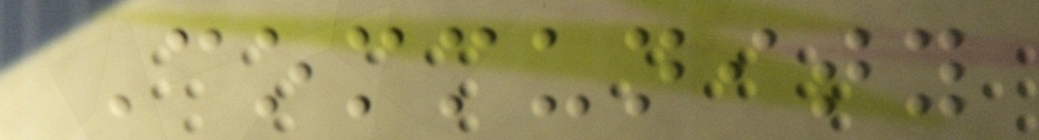Community
